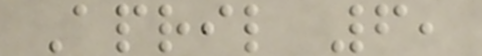April 6,
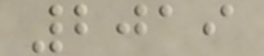2019
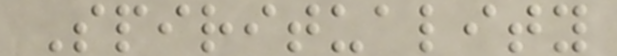Spirituality
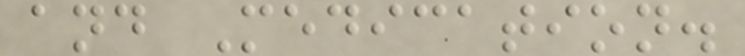and Medication.
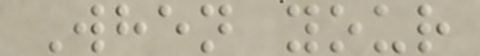When your
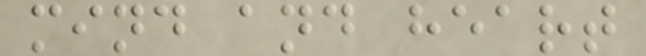mind and heart
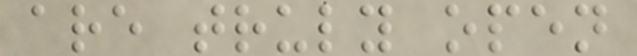are truly open
